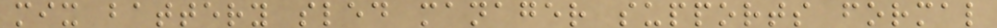mix battery sled manager supports formal
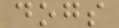dogs
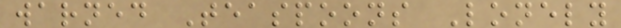warned Teaspoons Lonely
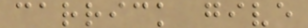carrick give
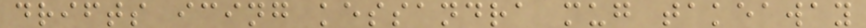drifts icing kessandra mug takeaway
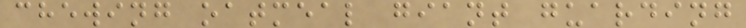chewing oatmeal giant guarding
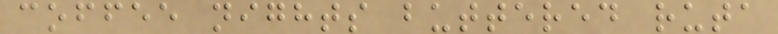coffee nights buttered ruta
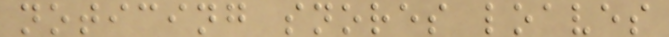noticing snores loaves
